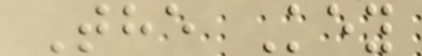The Key
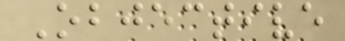Objective
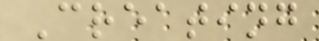Creating
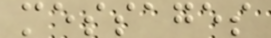messages
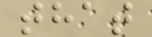that
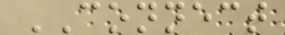CONNECT
